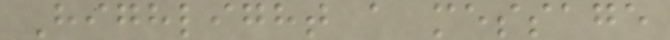Highlight a message
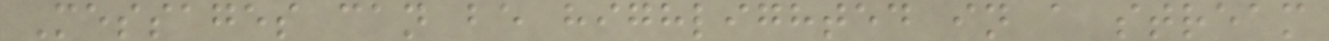Messages can be highlighted in a stream
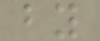by
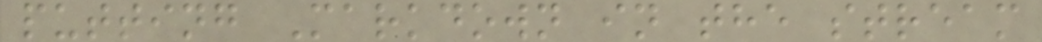putting Markdown in the stream
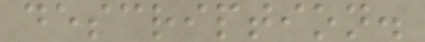description.
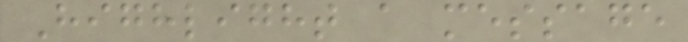Highlight a message
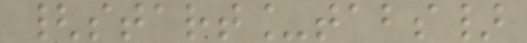{start_tabs}
